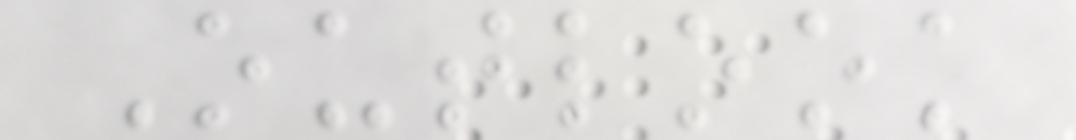Outlook
